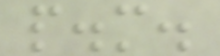p.m.
